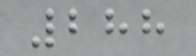288
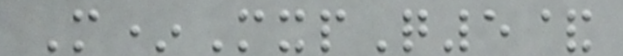M*MxpQ5&
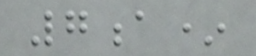7a*
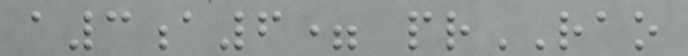a3a6= prRAO
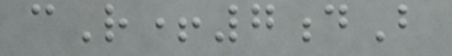cR+7dB
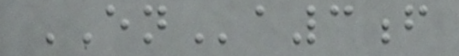ENa3f
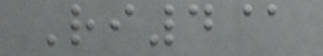Ri4@
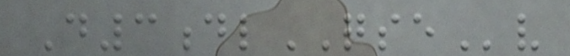D3dlQSEv
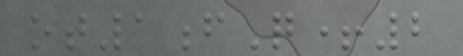ot1fQ+2
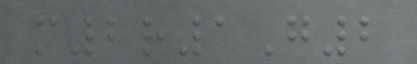m2r1G2
